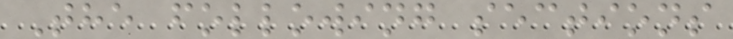The following sections
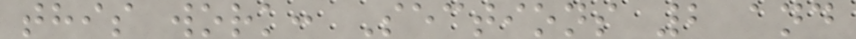this work: Sections 2 and
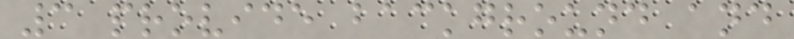3 provide background and
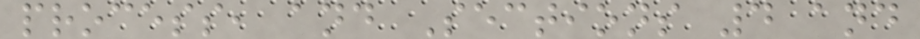process, and Sections 4 and
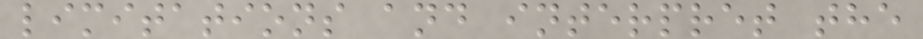limitations and interpret the
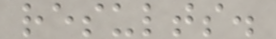results.
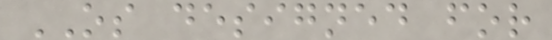OS designed for
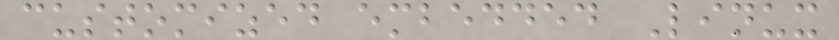customized embedded Linux
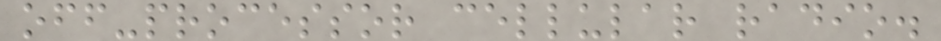off-processor cellular radio.
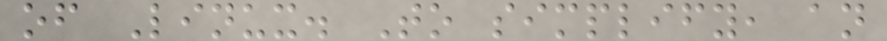of Linux. To simplify, an
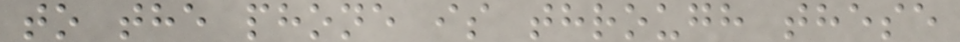to the phone is through these
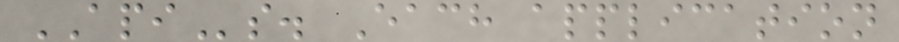APIs. Each application
